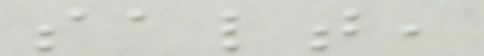salt,
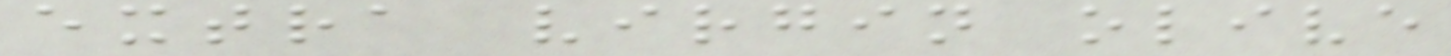extra virgin olive
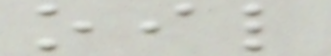oil
